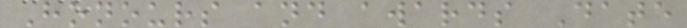Honours and awards Date
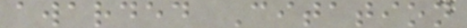awarded Citation
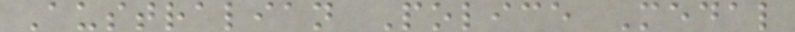Australian Police Medal
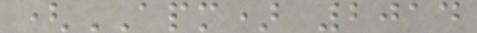(APM) 2014
